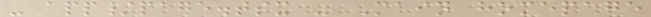- app/page.tsx - Main homepage
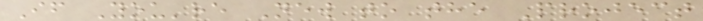If You're New to the Project
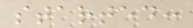started:
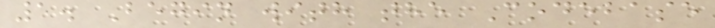1. Begin with the Codebase
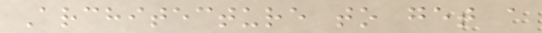Architecture to get a
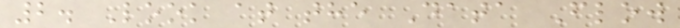2. Look at the Data Flow
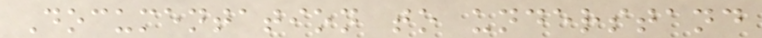Documentation to understand
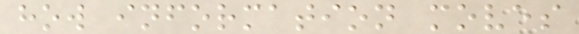how information moves
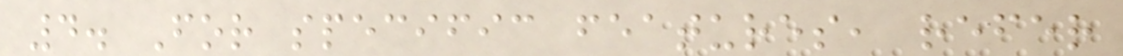4. For specific features, refer
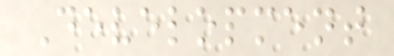Development
